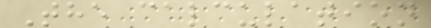The calculation
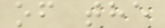of the
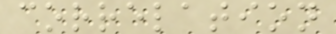correlation
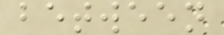between
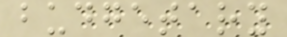budgetary
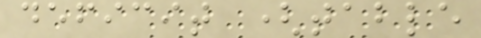deficit (table
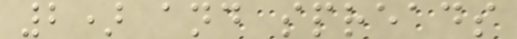2) and spreads
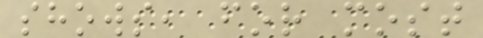shows, for most
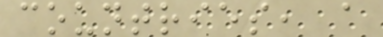countries, a
